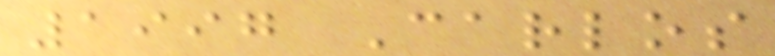1997 Carlos
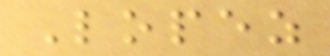Lopez
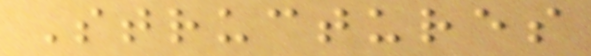Structures
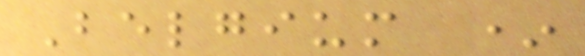Belgium *
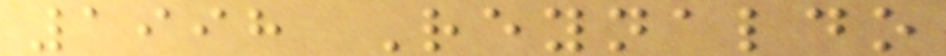1998 Reynaldo
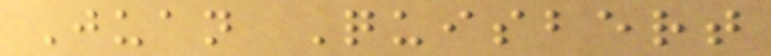Juan Quisbert
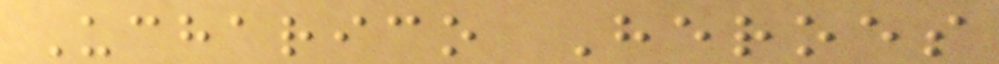Ucharico Heroes
